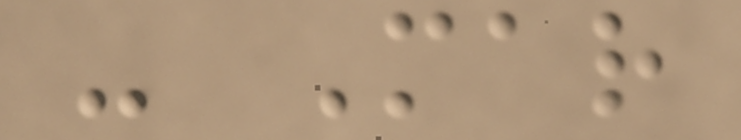- Mar
